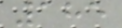185
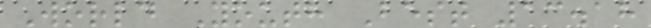World Youth Best 13.18
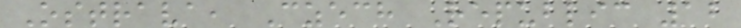Ostrava, Czech Republic 12
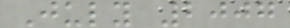July 2007
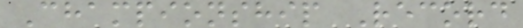Championship Record
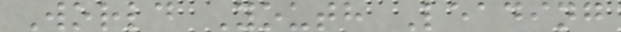World Youth Leading
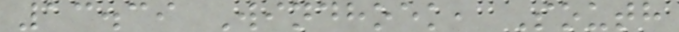13.39 Windhoek, South
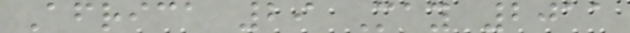Africa 29 May 2011
